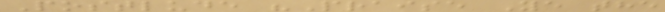Postlude "Praise Ye the
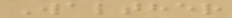Walther
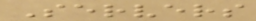Servers
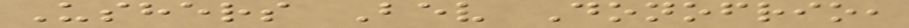Ushers Bev Donofrio,
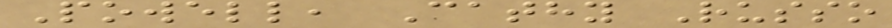Powell, Cathy Russo
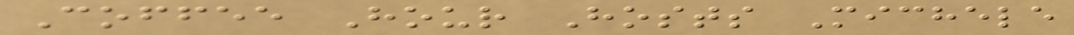Coffee Hour Hosts Michele
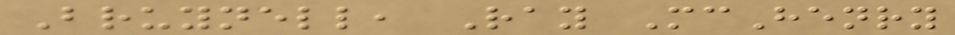Bruynell, Ray McHenry
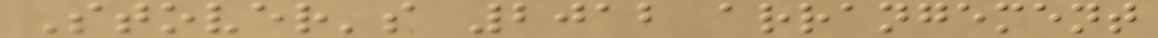Stover's 2012 arrangement
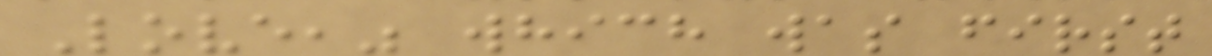Love," which was first
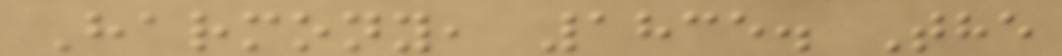Harmony, 1835. The
